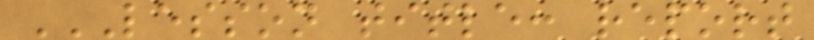LESSON TITLE: REPORT
